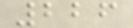226
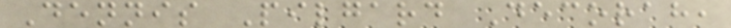Dennis Pilgard Decorah,
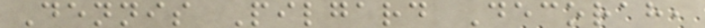Dennis Pilgard Decorah,
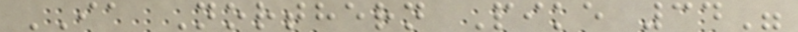IA Northern Pike 34"
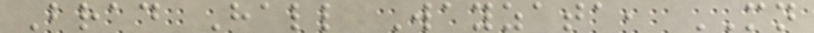Brad Hall Wayzata, MN
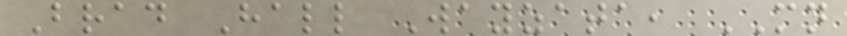Brad Hall Wayzata, MN
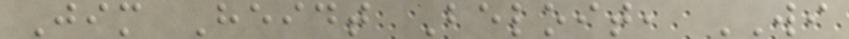Jim Heidt Beloit, WI
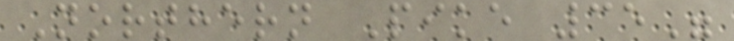Northern Pike 35"
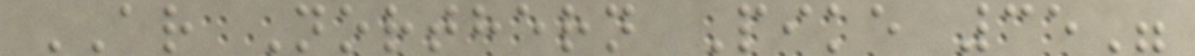AR Northern Pike 35"
